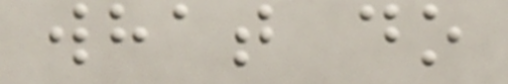what do
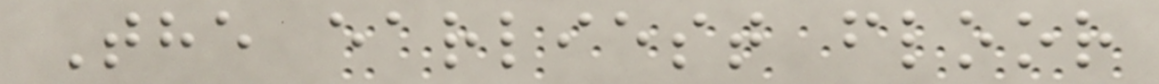The earliest floor
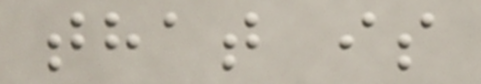that is
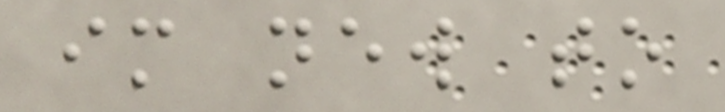im new to
